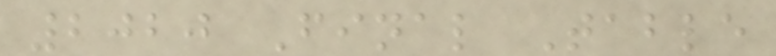2020 Final Table
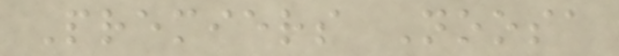Premiers Noosa
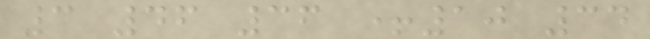3 46 36 +10 34
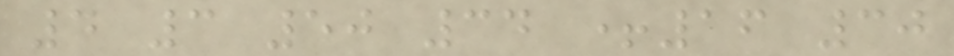4 3 50 34 +16 30
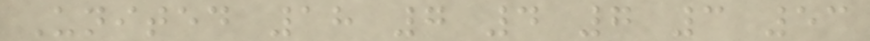United 18 7 4 7 3 53
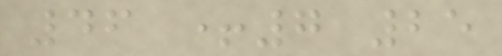46 +7 25
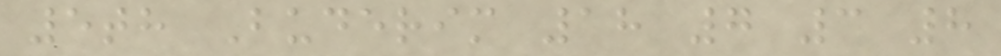5th Buderim 18 7 3 8
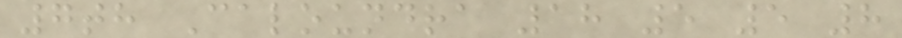7th Caloundra 18 5 5 8
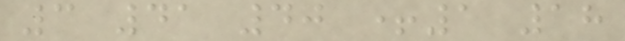3 41 40 +1 18
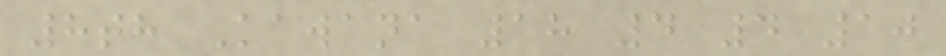8th Kawana 18 4 4 10
